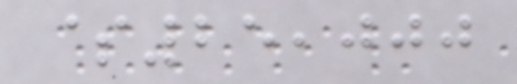$25,000
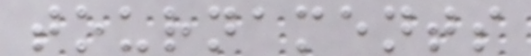tournaments
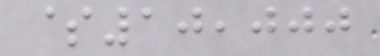$10,000
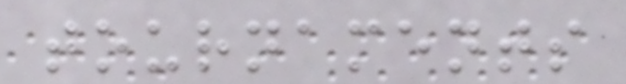tournaments
